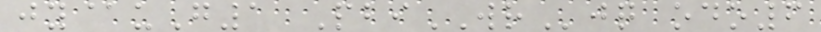jy@uG1 PbiWRjq odo6
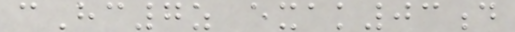cHc7z exak03d
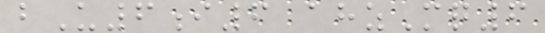bU6i6 ahzMq6
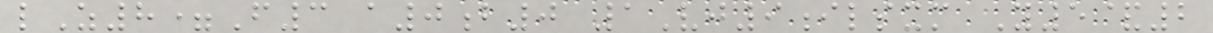lZ8=F3 a0b0 1Vj9ilsxm Y5&2
